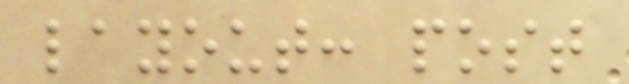layout: post
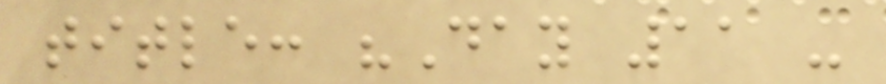title: "Day 11 -
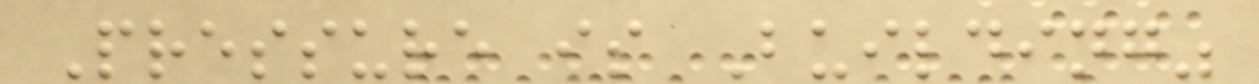Pressure is Building"
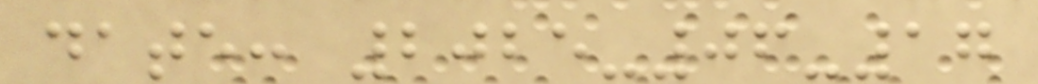date: 2025-06-17
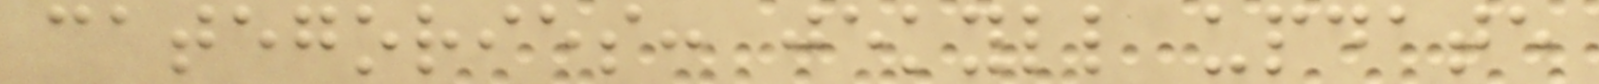categories: jekyll update
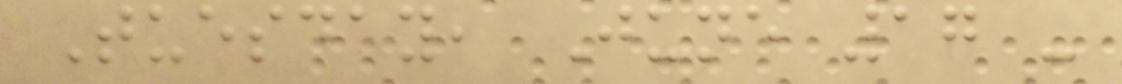Tuesday, June 17 -
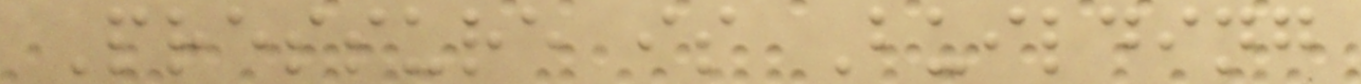Pressure is Building
